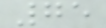75
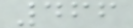466
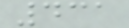431
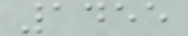1455
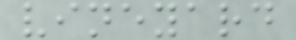vineyard
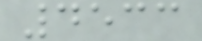4533
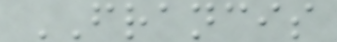FRANCIS
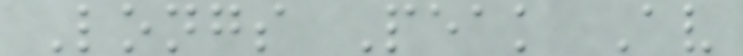Longs Peak Av
